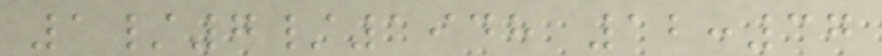1/7/1948 12:37
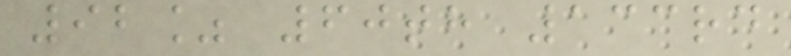92% 60th 133rd
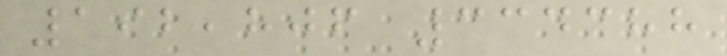192,806 334388
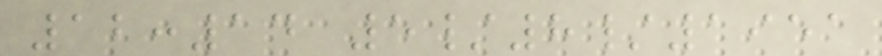12:14 5/8/1951
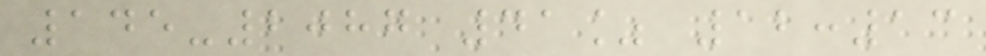145-2087 41% 12:13
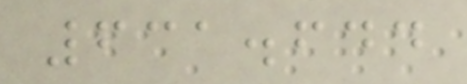631.644
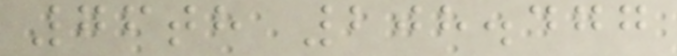76th 208.477
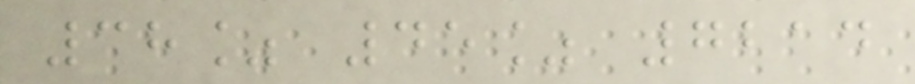38% 45% 7214
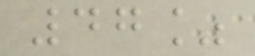47%
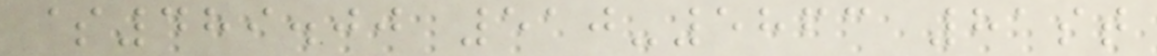$489.00 510-5863 81st
